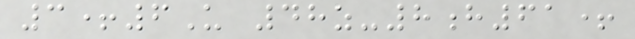3+6U 48z-8h61+
